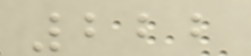222
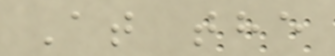At the
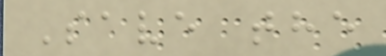Save the
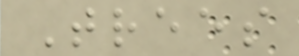Trees
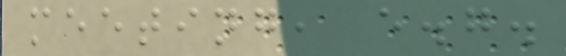meeting, e.g.
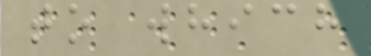to which
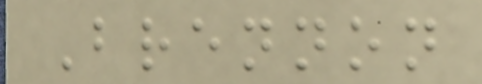Brennon
